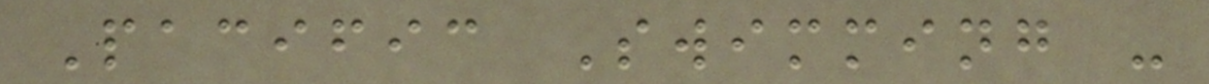Pacific Swimming -
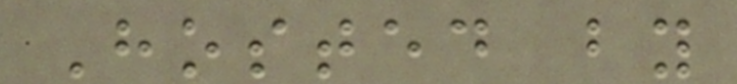Hosted by
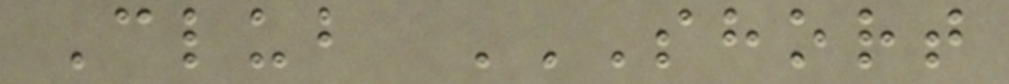Club SHORT
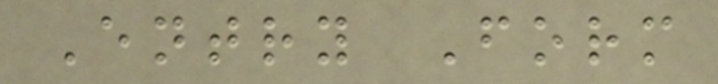Entry Form
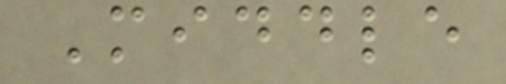Middle
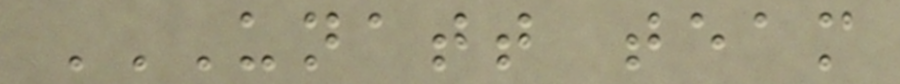UNATT TEAM
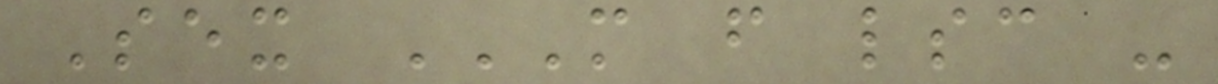Sex M F LSC -
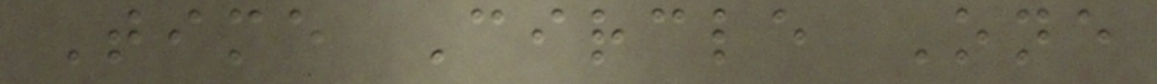Time Circle One
